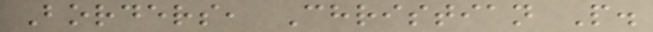Borders, Christian P.
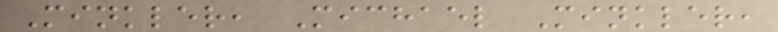Minkler, Michael Minkler,
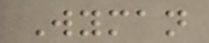Wyman
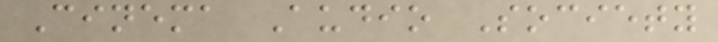Cinema Audio Society
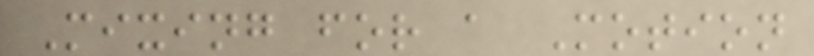Mixing for a Motion
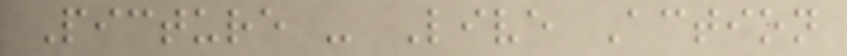Picture - Live Action
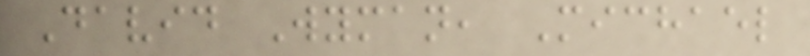David Wyman, Michael
